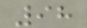98
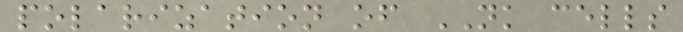polarization of NK cells
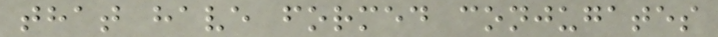that have formed conjugates
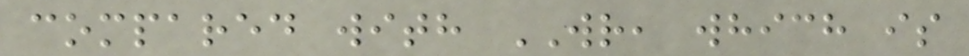compared with WR, which is
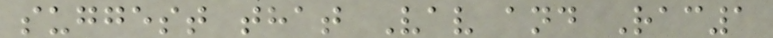suggest that Vav and Rac1
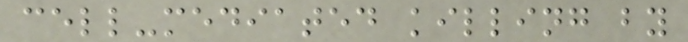cell-mediated killing by
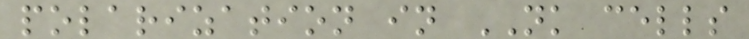polarization in NK cells
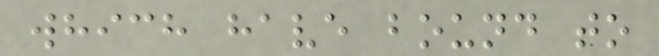which have bound to
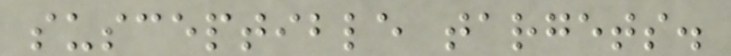susceptible targets.
